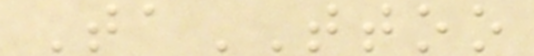TaTTOO
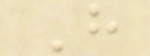H
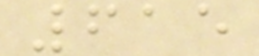615
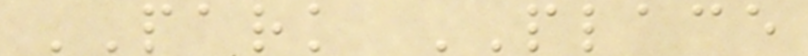PARK PLACE
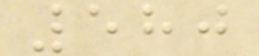580
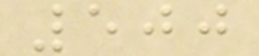500
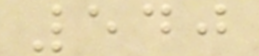540
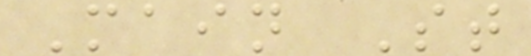Main St
